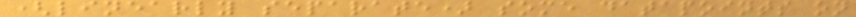(linearly separate) some datapoints on
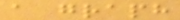a graph
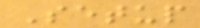Setup
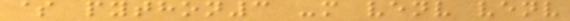$ python3 -m venv venv
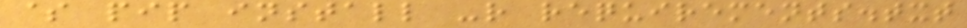$ pip install -r requirements.txt
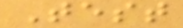Test
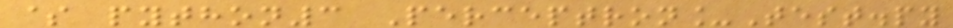$ python3 Perceptron_Test.py
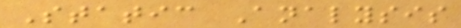Static Analysis
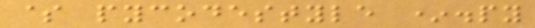$ pycodestyle *.py
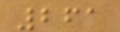261
